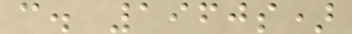c. 1960s)
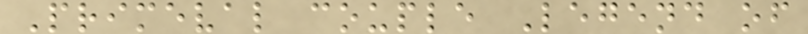Primeval couple Legend of
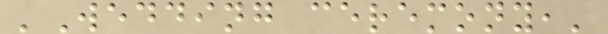'Wedding ceremony,'
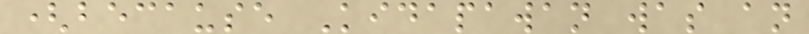(because Kidapawan was an
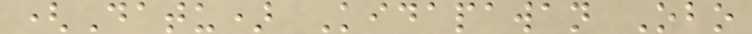(Datu) Kidapawan Obo
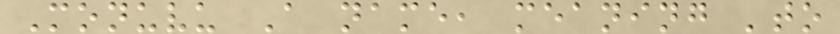Monuvu A name, meaning 'to
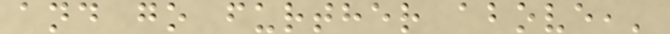and go further above,'
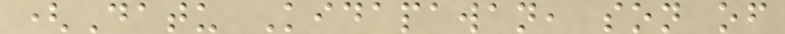(Datu Kidapawan, son of
